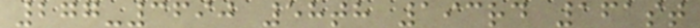277-3690 58th 193rd 161st
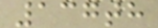137th
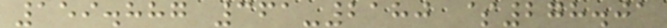159.887 361-2180 $278.01
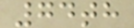74th
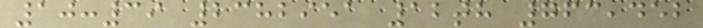10:39 2382951 12th 763,452
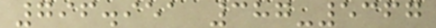796.951 387-5367
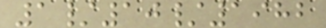1/10/1982
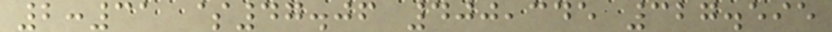2:31 $47.06 400,345 327.595
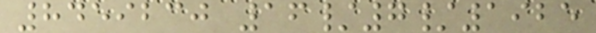8459230 16/7/1925
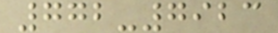772-7923
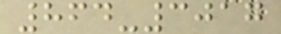864-3017
